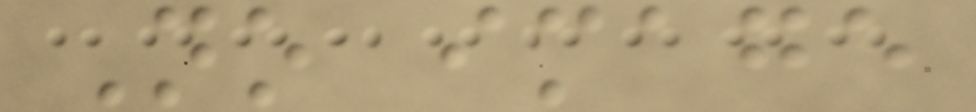No image
